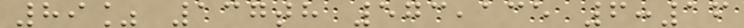89% 137th 573,135 6:16
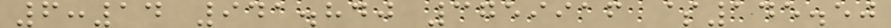6:14 941.840 3759916 $145.50
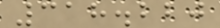318.220
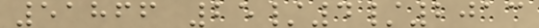51866 25/4/2013
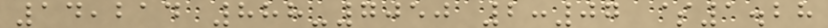14,214 888-7050 2:07 $1.28
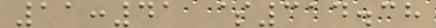11:41 $314.38
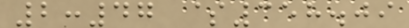2:47 $358.09
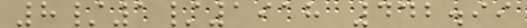8/1/1918 442.99
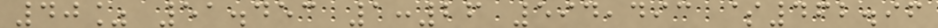40% 51.453 1:26 594,493 $462.96
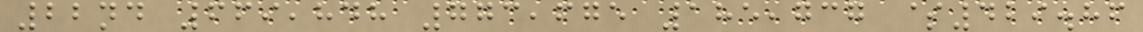22nd 669,848 773,675 185,737 $429.86
